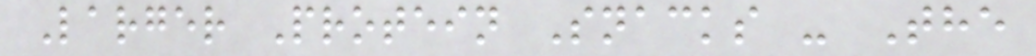Larger Protein Snacks - The
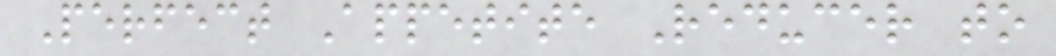Perfect Appetite Reducer to
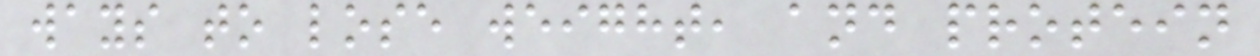ways to lose weight, and protein
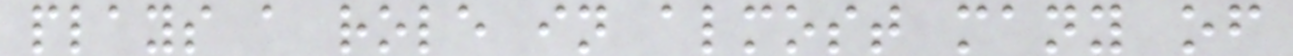plays a role in almost many of
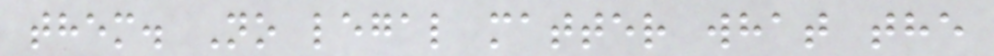them. No legal matter what the
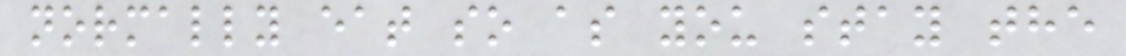normally eat so as you stay the
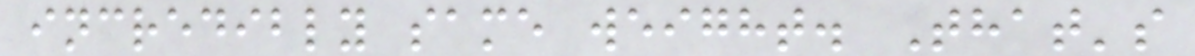incredibly same weight. That's
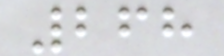268
